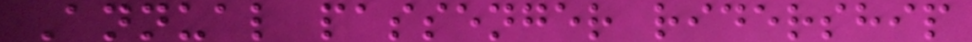Annual passenger ridership
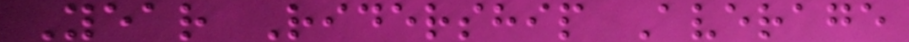Year Ridership Average
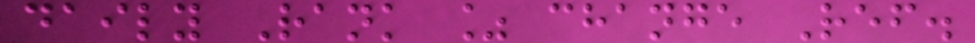daily Rank % change Ref.
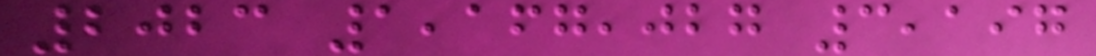2023 1,167,027 3,197
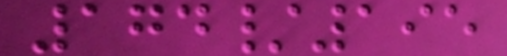174/195
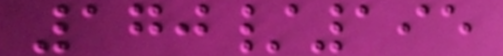170/195
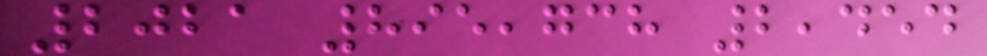2021 895,738 2,454
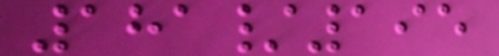181/195
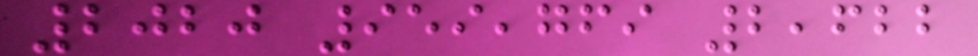2020 959,769 2,622
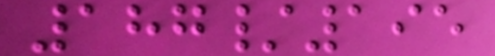187/195
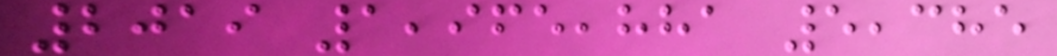2019 1,965,881 5,385
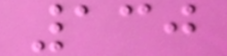130
